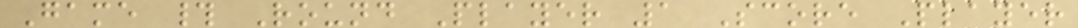Game # Round Player 1 Score Player
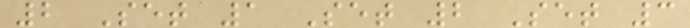2 Set 1 Set 2 Set 3
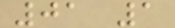01 1
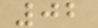02
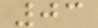03
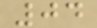04
